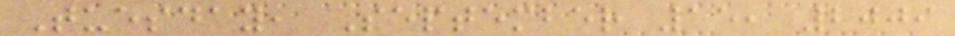Tuesday, September 15, 2009
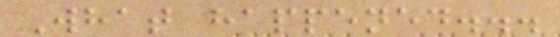What happened...
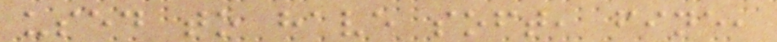used to have soft, fine,
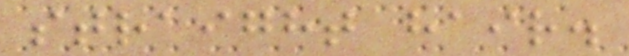straight hair.
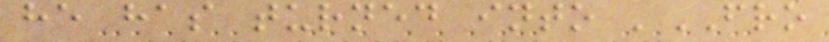he has turned into 'FRO
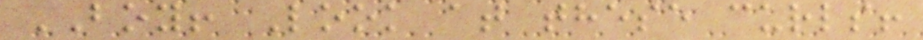BOY! Look at these curls!
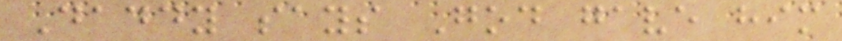Daddy says God gave him
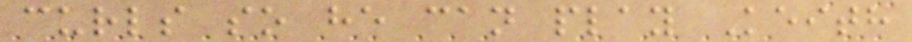curls so he can play Keith
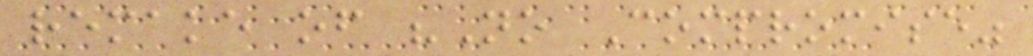remake of "No Compromise"
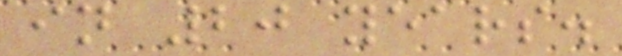in 20 years.
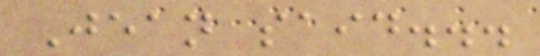Jean said...
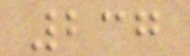237
